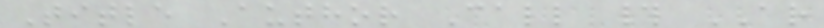Title Author Call # AR
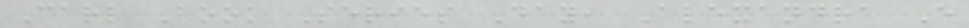Carl Book Series Day, Alexandra E
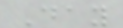Day
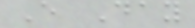E Day
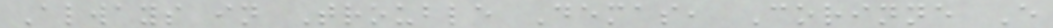Always in Trouble Demas, Corinne E
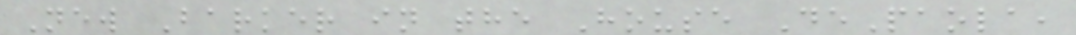New Barker in the House DePaola,
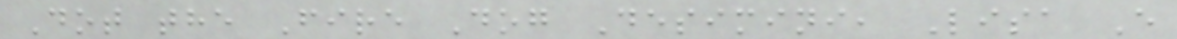Dot the Fire Dog Desimini, Lisa E
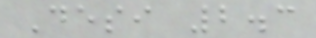Desi 2.3
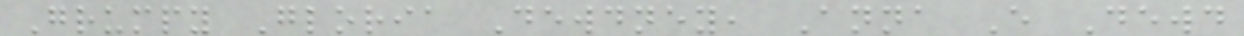Grumpy Gloria Dewdney, Anna E Dewd
